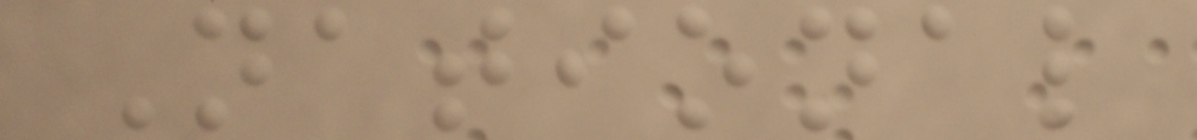National
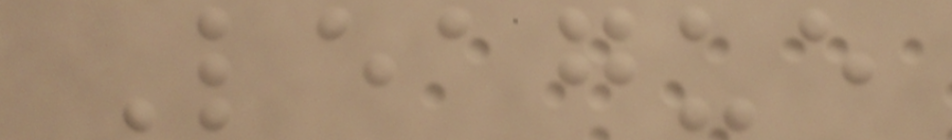League
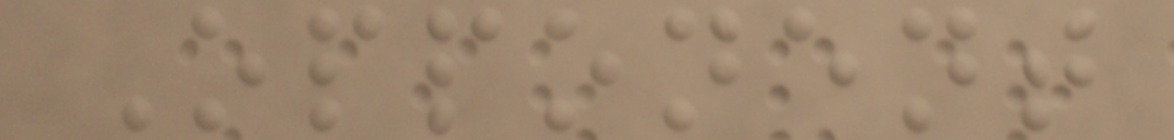Opponent
